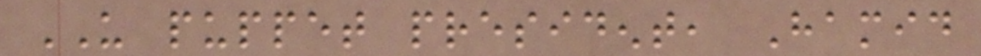US puppet president, Hamid
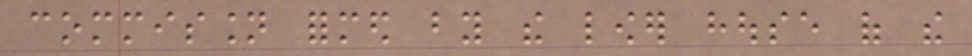commission formed by the lower house of the
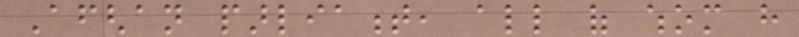Afghan parliament, all of whom have
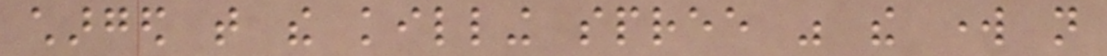charged that the killing spree was the work not
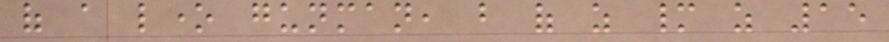of a lone gunman, but of as many as 15
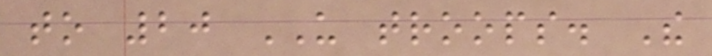to 20 US troops. The
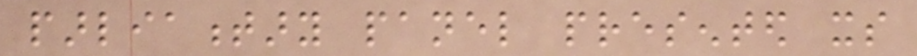parliamentary panel presented its
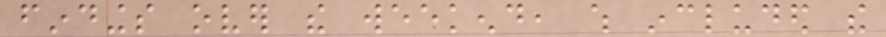findings over the weekend, which included the
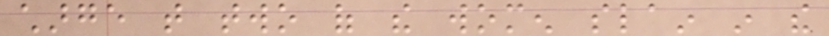charge that two of the women slain in the
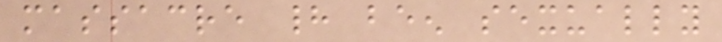massacre had been sexually
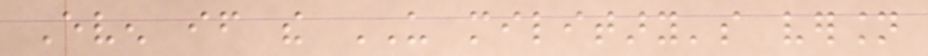Even if the US military's version
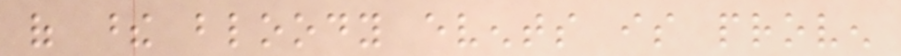of these bloody events is proven
